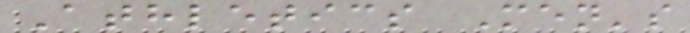Athletics Men's
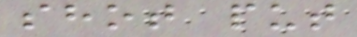shot put
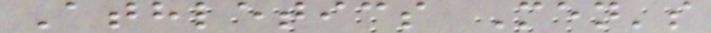Athletics Men's
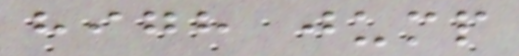high jump
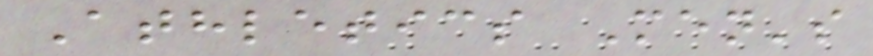Athletics Men's
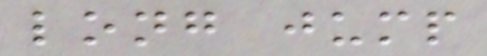long jump
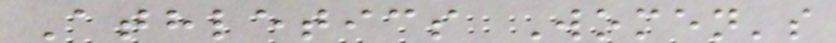Athletics Women's
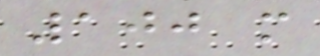100 m
